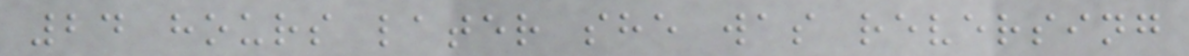24 hours later she was reversing
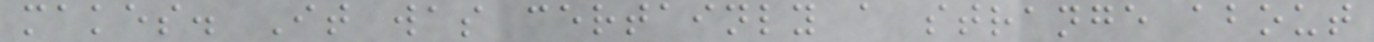makes. It was certainly a strange about
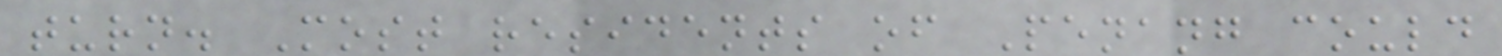turn. Most residents of Penang could
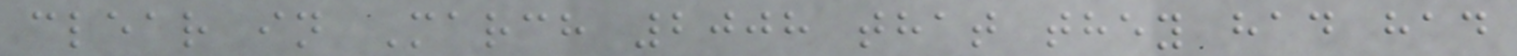clear in March 2008 that they had had
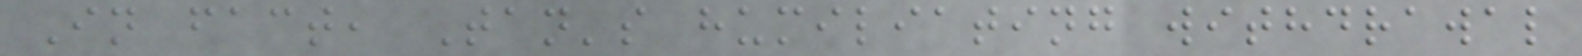In fact, Tan's humiliating withdrawal
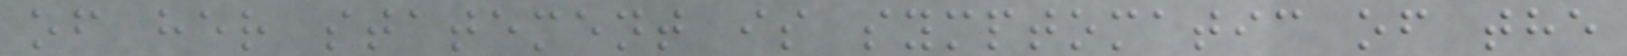of her statement is symptomatic of the
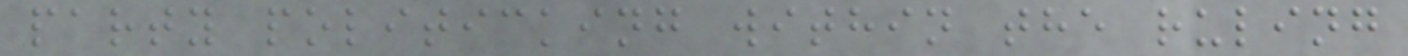party politicking within the ruling
